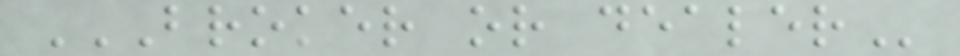BROKER OR DEALER
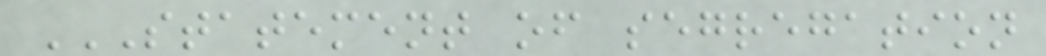STATEMENT OF SEGREGATION
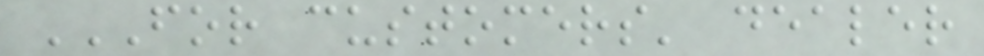FOR CUSTOMERS' DEALER
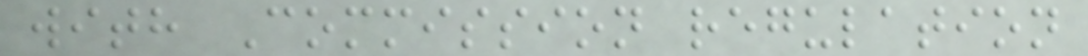with Commission regulation
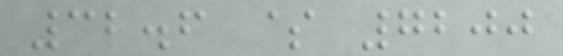32.6 $ 7200
